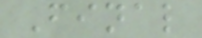Final
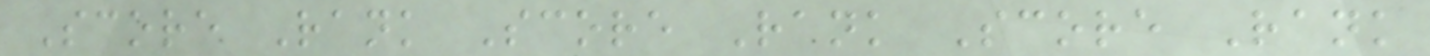Score Rank Score Rank Score Rank
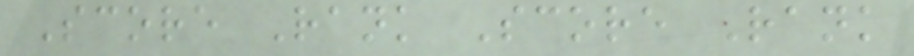Score Rank Score Rank
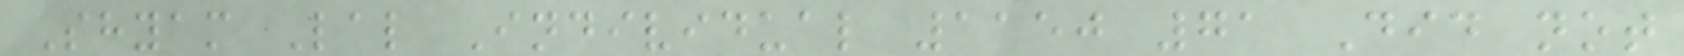Shyam Lal Individual 1150 71 Did not
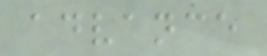advance
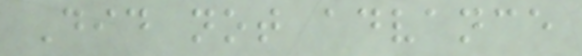Did not advance
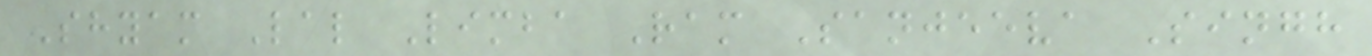Shyam Lal Limba Ram Sanjeeva Singh
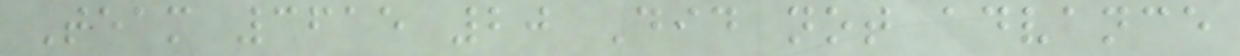Team 3615 20 Did not advance
